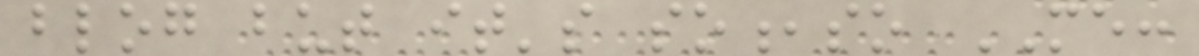blog but it's so,so ME:
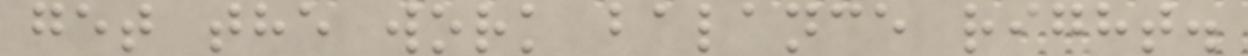get the work balance right.
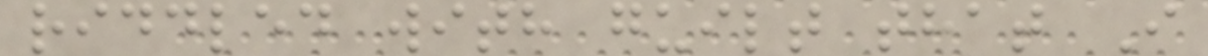riddled with guilt that I
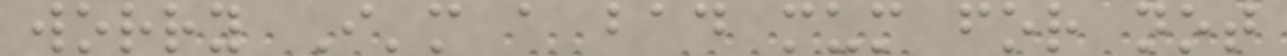worry I'm a bad mum for not
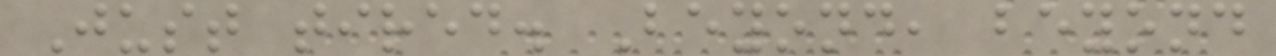Just tired. Beyond, beyond
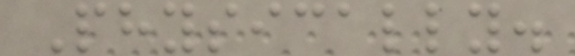Physically.
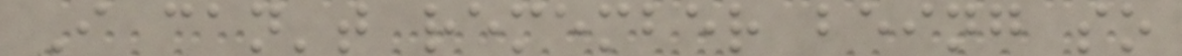I can't remember being so
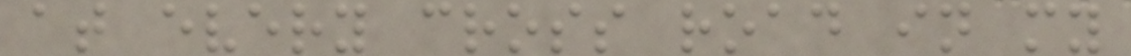at every cross road in my
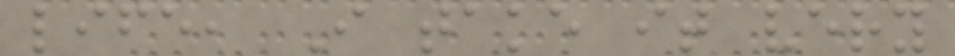life, I take it very
